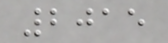2015
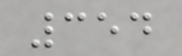354
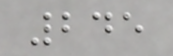245
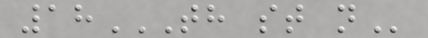18TH ST N
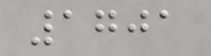1701
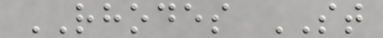RHODES ST
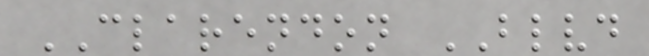CLARENDON BLVD
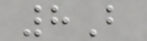8B
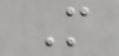M
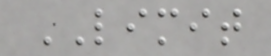LIMIT
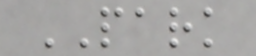PARK
